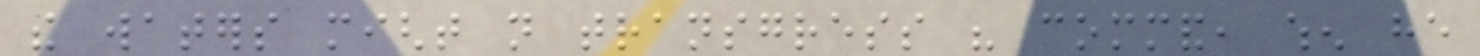the waters might not transgress his command, when he
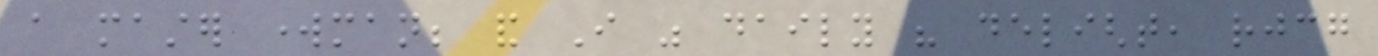a master workman; and I was daily his delight, rejoicing
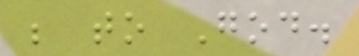be to God.
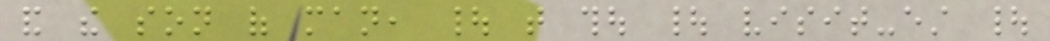and the son of man, | that thou | visit-est |
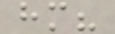him?
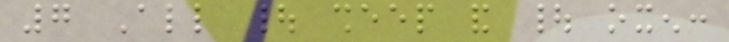7 All | sheep and | oxen:
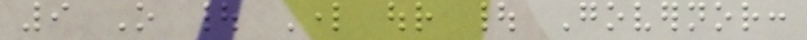9 O | Lord our | Governor:
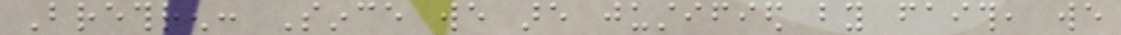Brethren: Since we are justified by faith, we
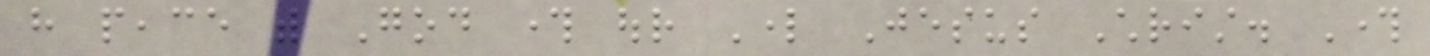have peace with God through our Lord Jesus Christ. Through
